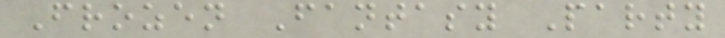Frozen Fantasy Party
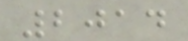2014
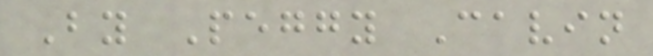By Peggy Cavin
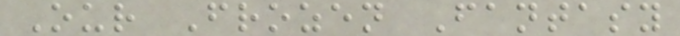Our Frozen Fantasy
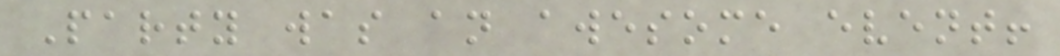Party was an awesome event!
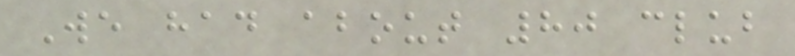We had about 80 club
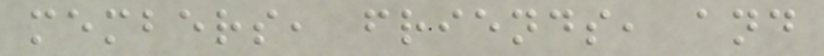members, friends, and
